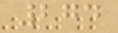274
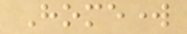Homework
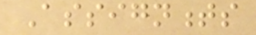Assignments
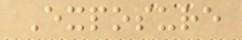Exposure
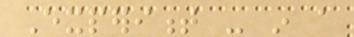Experiment - in a
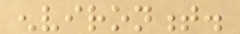environment.
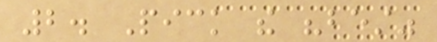2. Pick the "best"
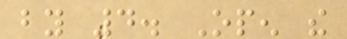by 4. Open the
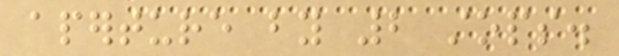aperture by 2 stops.
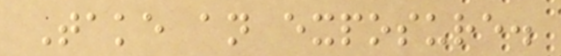Take an exposure.
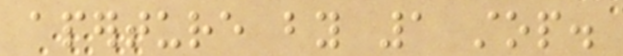aperture by 1 stop.
